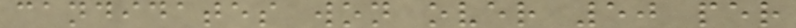candidates won over 50 per
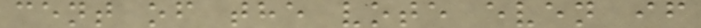cent of the vote even if
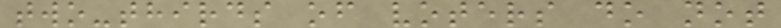two-thirds of voters do not
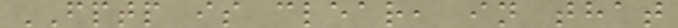FPTP is clear, in that
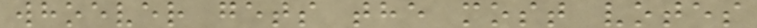whoever gets the most votes
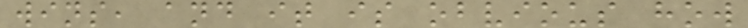wins, and it is obvious how
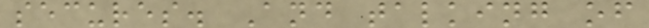secures. And talking of
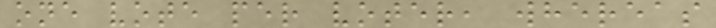one vote per voter, whereas
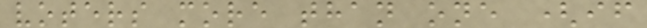voters more than one (if
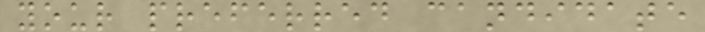your preferred candidate
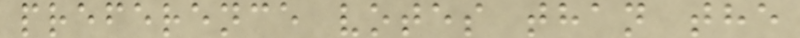preference votes than the
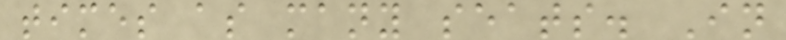times as many seats. In
